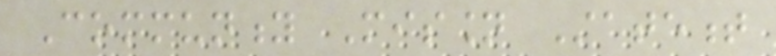Community Mission Statement
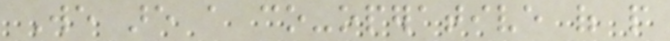We are a co-operative of people
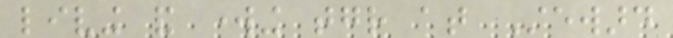living and working together at Steward
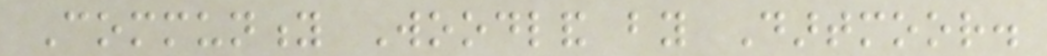Community Woodland by Dartmoor.
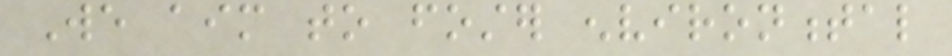We aim to foster environmental
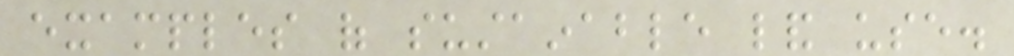examples of sustainable land use.
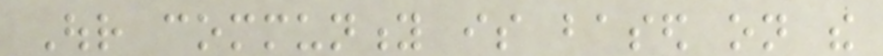Our community is based on the
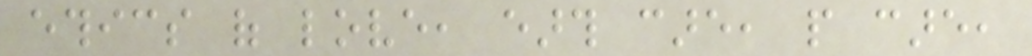ethics of love, earth care, people care,
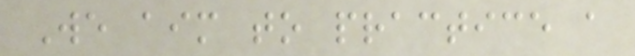We aim to practice a
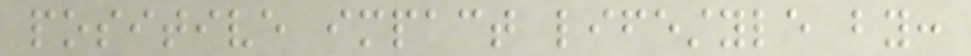positive impact lifestyle by:
